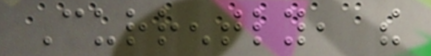Currently, the
